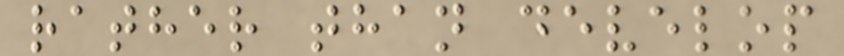rather than develop
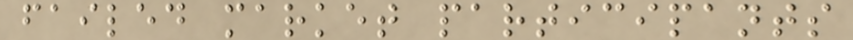failed market participants
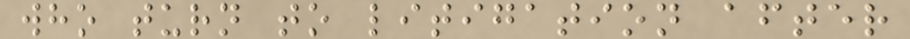who turn to litigation after
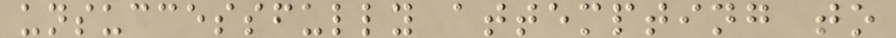unsuccessfully attempting to
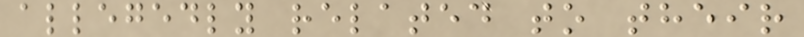allegedly related to their
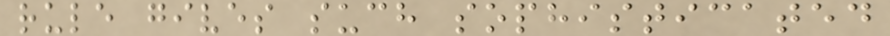rule gives such sophisticated
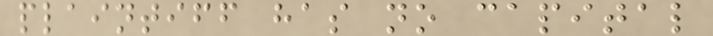plaintiff has no capital
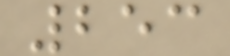253
